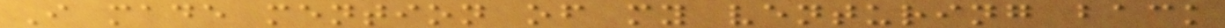I made mention of my venturing back
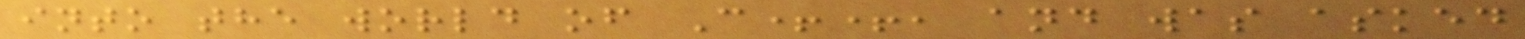into the world of C++, and was asked
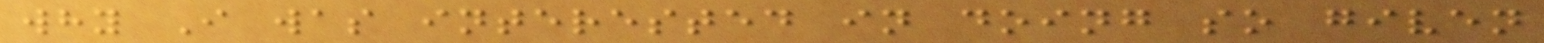why I was interested in doing so given
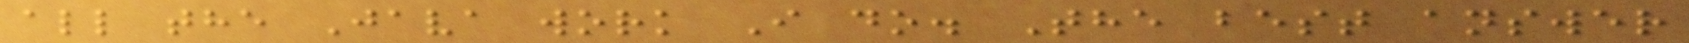all the Java work I do. The best answer
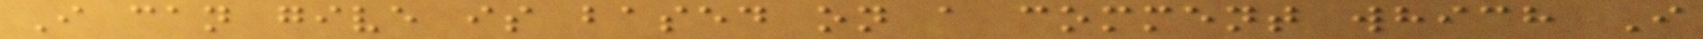I can give is based on a comment which I
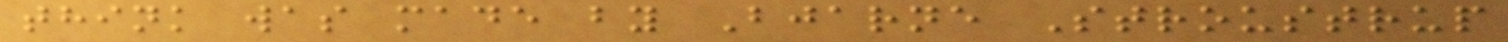think was made by Bjarne Stroustrup
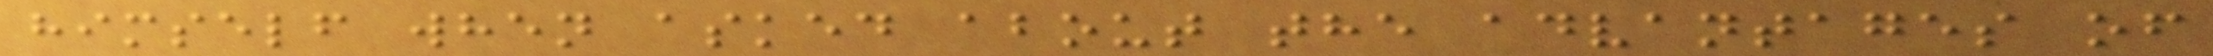himself when asked about the advantages of
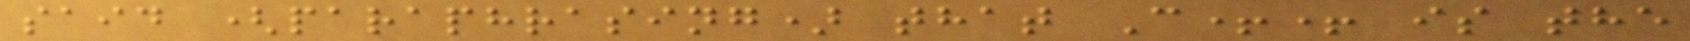said (paraphrasing) that C++ is the
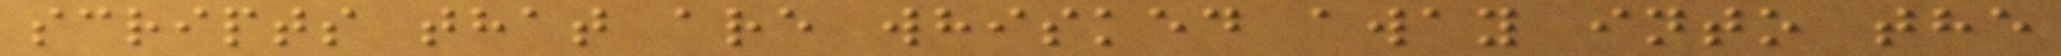scripts that are whisked away into the
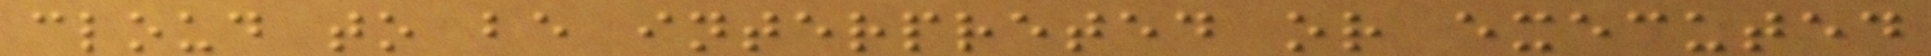cloud to be interpreted or executed
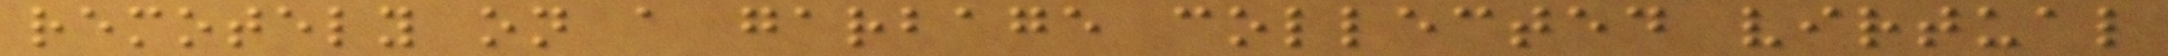remotely on a garbage collected virtual
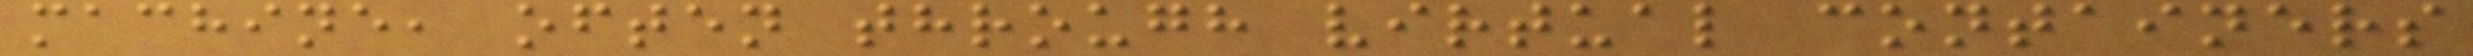machine, often through virtual containers
